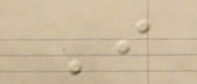I
